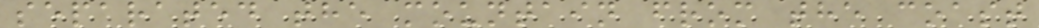separated the mountain from the coast
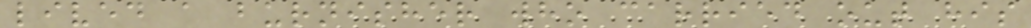lived a burnisher who carried out his
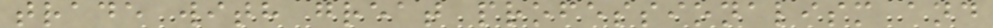trade with great professionalism and
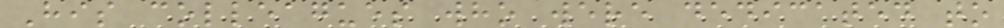His colleagues who were dedicated to
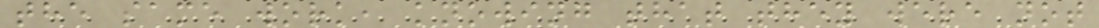the same work, knowing that they were not
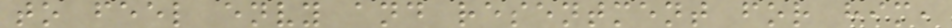to feel envy and resentment for him,
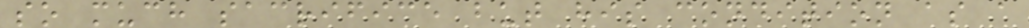so much sacrifice but his condition as a
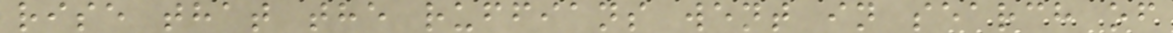rise that the ruffians went in search of
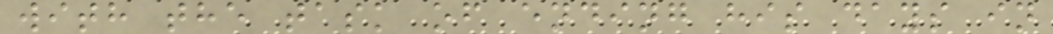with the task of ending his days in
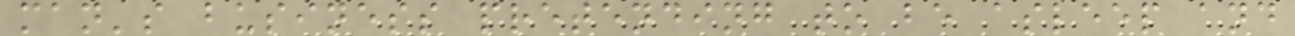man's business pretending to be asleep and
